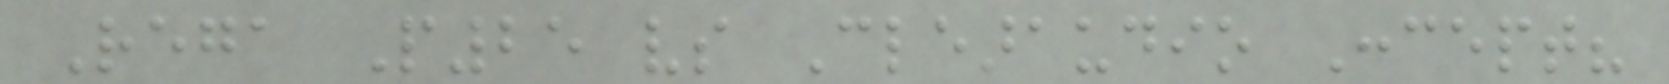Rega P25 vs Clearaudio Concept?
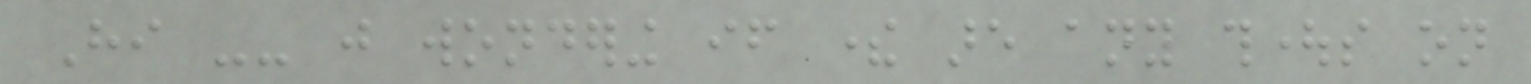Hi -- just wondering if there are any thoughts on
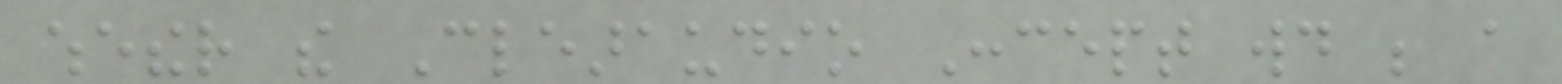whether the Clearaudio Concept would be a
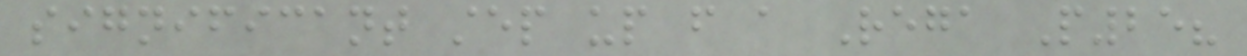significant step up from a Rega P25?
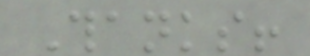Thanks!
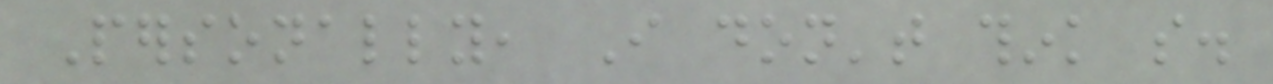Personally, I don't think so.
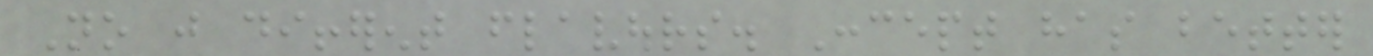No just different flavours. Concept has better
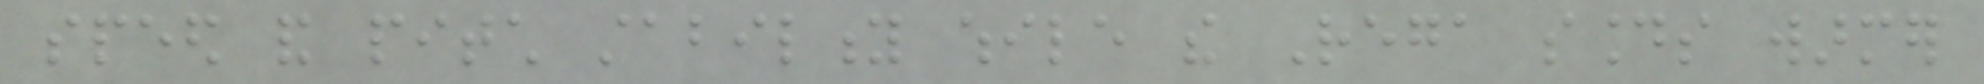speed and pitch stability while the Rega sounds warmer
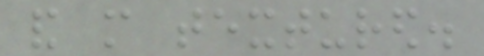and more textured.
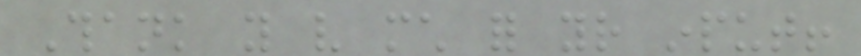Thank you very much for your input!
